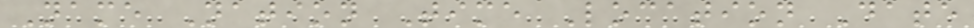Name Nation Time Location Date
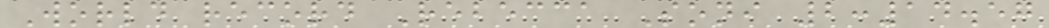World record Rebecca Soni 2:14.57
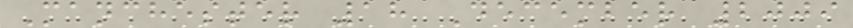Manchester 18 December 2009
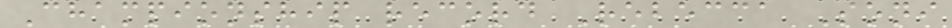Championship record Rebecca Soni
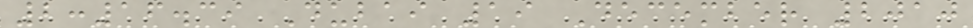2:16.39 Dubai 19 December 2010
